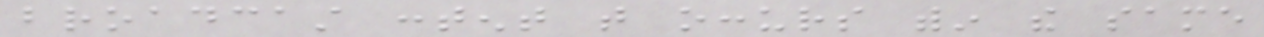broadcast content that occurs within the same
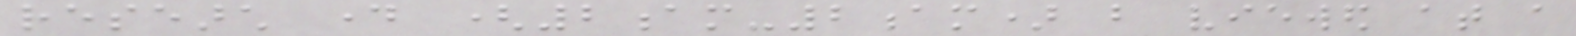research day (2am-2am) but viewed at a
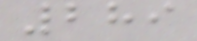289
